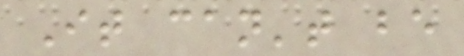It can't be
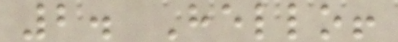2. Hello!
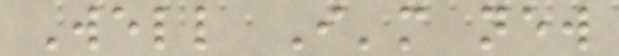Well I'm new
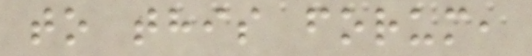to this forum,
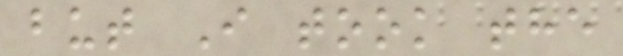but I took the
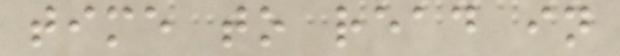time to read in
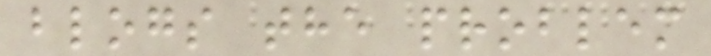blogs the problem
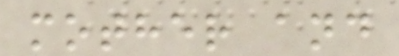mother and
